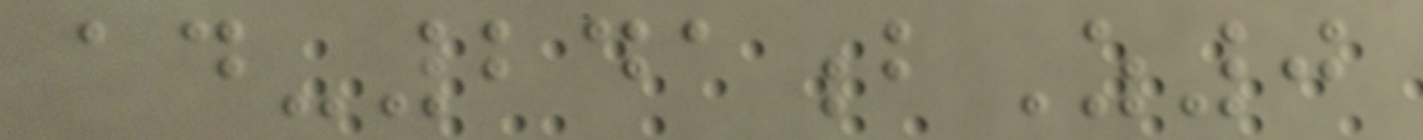ad-241bZ0
